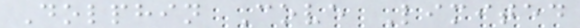Dolphin Cove Limited
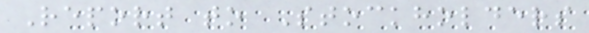Report to Stockholders
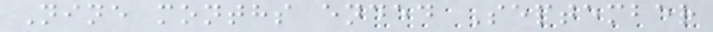Nine months ended September
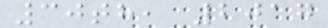30th, 2017
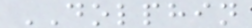DOLPHIN
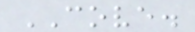COVE.
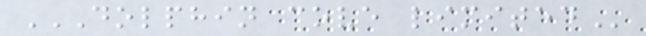DOLPHIN COVE LIMITED
